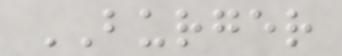BURGER
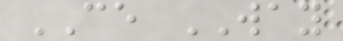CE WAY
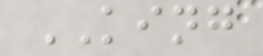KING
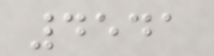4541
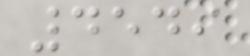4549
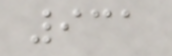931
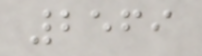2569
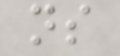ns
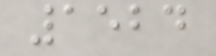1524
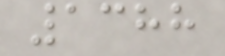1388
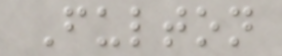Fulton
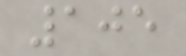105
